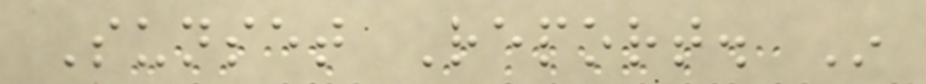Sunset Report. In
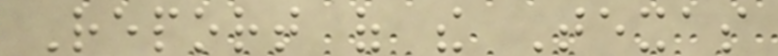Report of the Texas
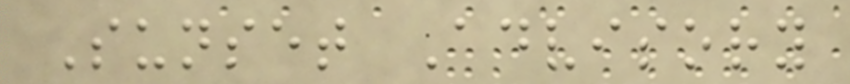Sunset Advisory
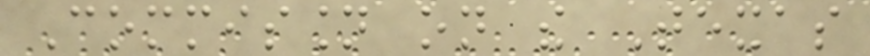Commission on the Texas
